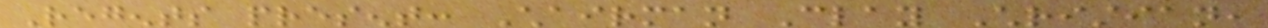Regents present: Chairman Clay Christian,
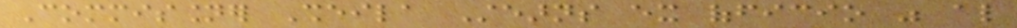Commissioner Sheila Stearns ex officio was also
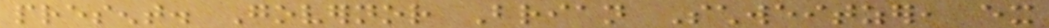present. Governor Brian Schweitzer, ex
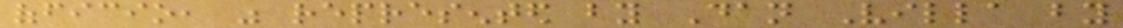officio, was represented by Dan Villa by
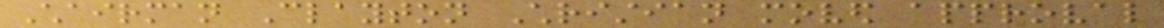Chairman Clayton Christian moved approval
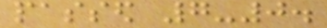passed 7-0.
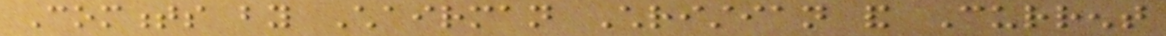Comments by Chairman Christian and Current
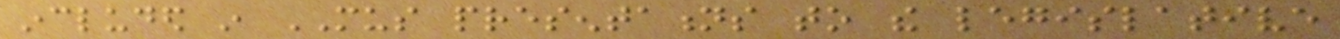included in MUS presentations to the legislative
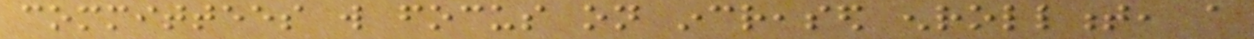committees will focus on increased enrollment, a
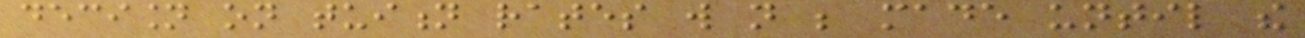decision on tuition rates will not be made until the
